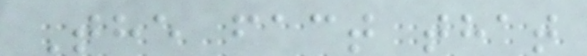The fact that
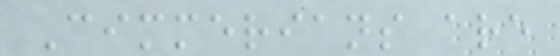Cimmerians are
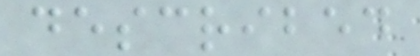described
